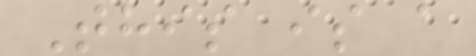This is a
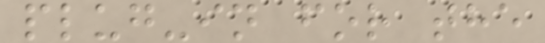plug-in for the
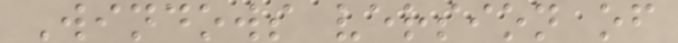Windows version of
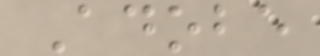Adobe
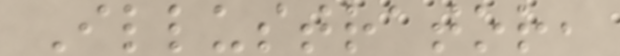Illustrator,
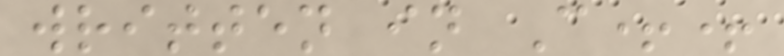written in C++
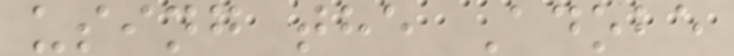using the Adobe
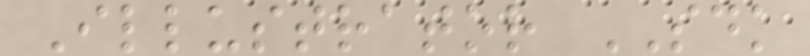Illustrator SDK
